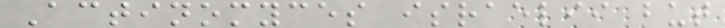Actinomyces israelii but
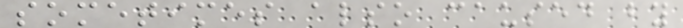sometimes also caused by
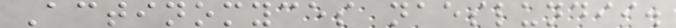Actinomyces naeslundii.
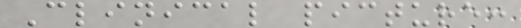Clinical picture:
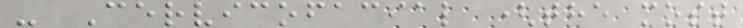- Cervicofacial (the most
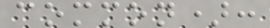common):
